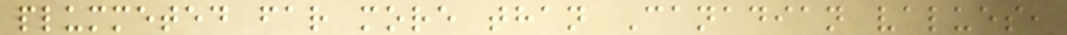plummeted far more than Canadian values,
